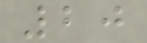20
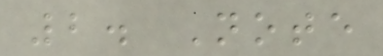2. Note
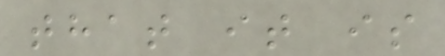that it is
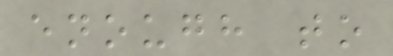enough to
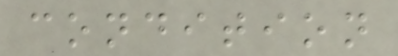condition
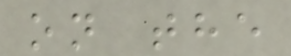on the
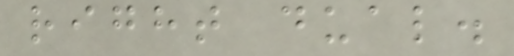right dual.
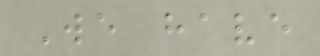We have
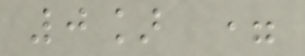0] =
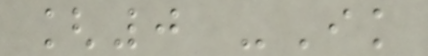[0 -Ik
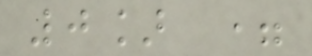0] =
